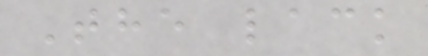The lack
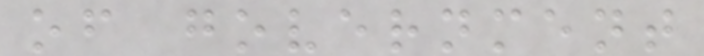of government
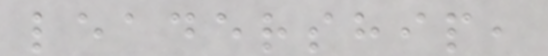leadership,
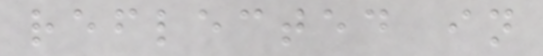reflected in
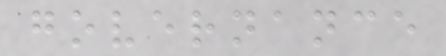governance
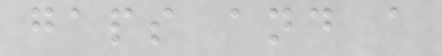gaps and a
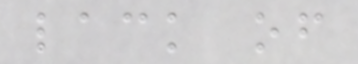lack of
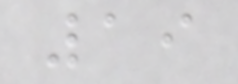19
